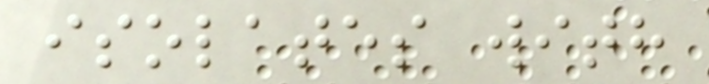isolates with
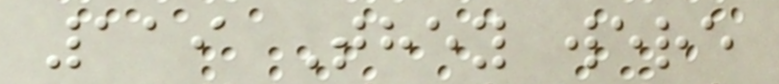119 They were
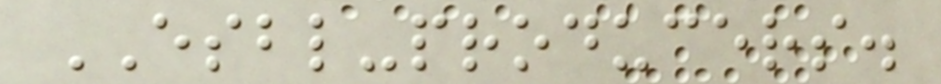ESBL-producers.
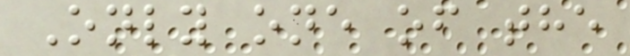Only one of the
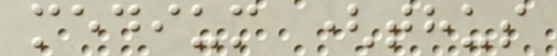medium (thus
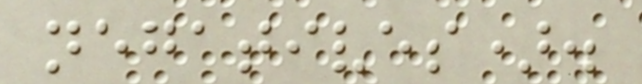negatives).
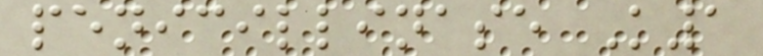penicillinase K1
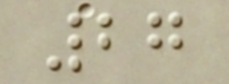27
